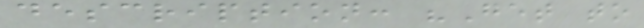description: "Get to
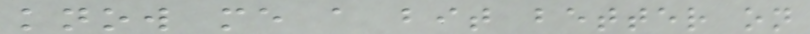know me a bit better on
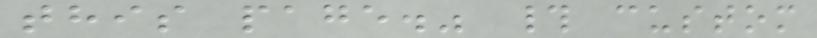this page." # custom
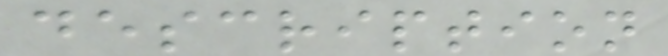description
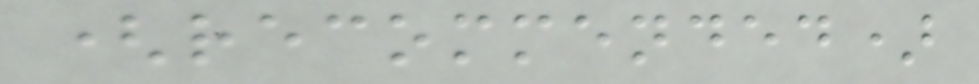(recommended)
